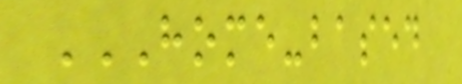HOME-BASED
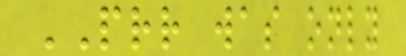PRR was only
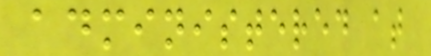administered at
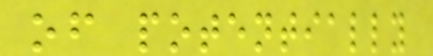of potentially
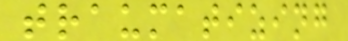traumatizing
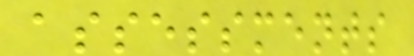assessments
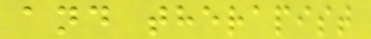and therapist
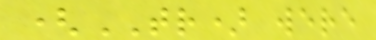(TR) were
